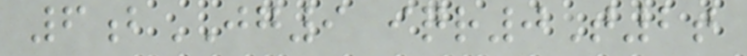6bJG9 iqr0T2t
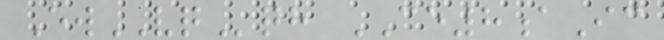EwVQqh CE8aIc
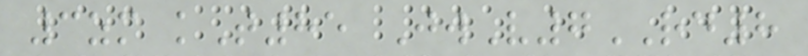3zm kT85 JwV7RD8
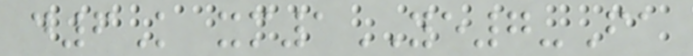d6K xm1YE7-Fa
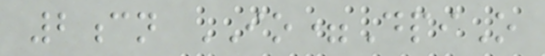2cn IO=DpiO
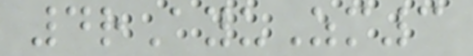4rAyuZm3
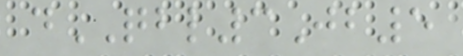dQBL3Jb5
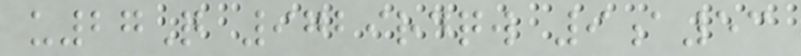u27Q 9729rdqw 9a53
